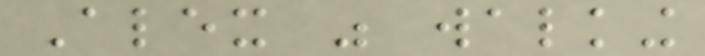Alex was walking
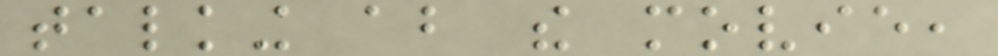talking about the movie,
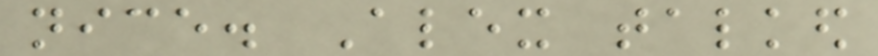nice. Alex talked
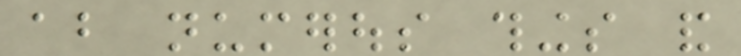about numerous things and
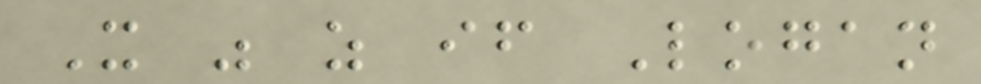It was as if Logan
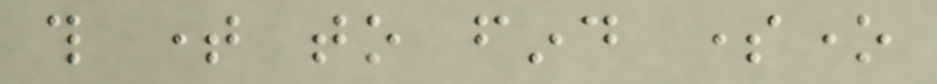this time to find someone
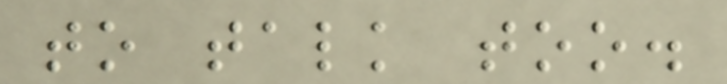to talk too.
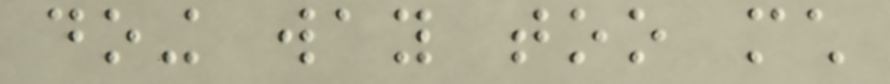doing way too much
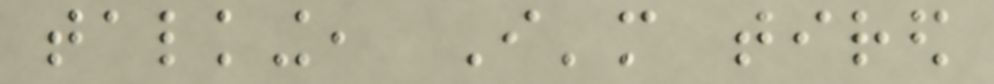talking, I'm tired
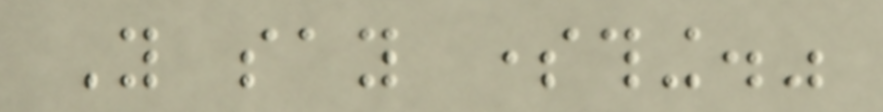You say something."
